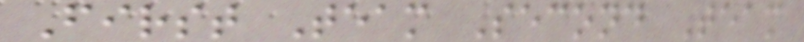First Team Second Team
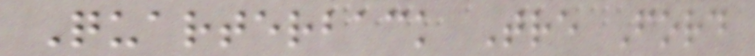Quarterback Tre Ford
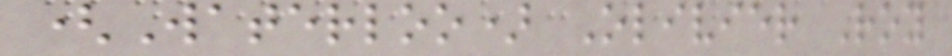(Waterloo) Olivier Roy
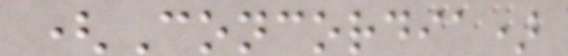(Concordia)
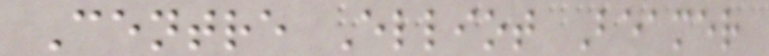Centre Elliot Beamer
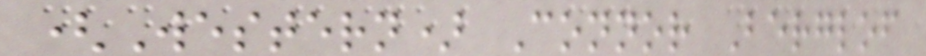(Western) Connor Berglof
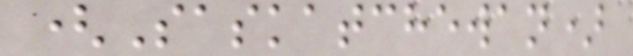(Saskatchewan)
